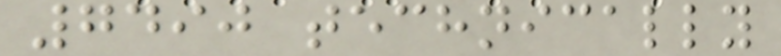7490 technically
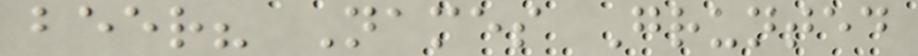beer? Names Grunted
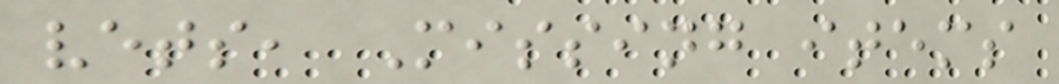vets, Missing items
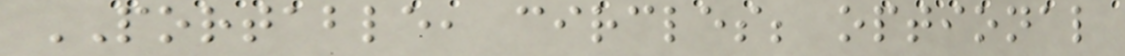PORTABLE, circles; optional
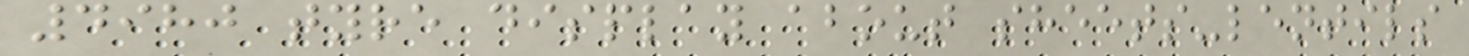4980 tyre display about sheets-lentils
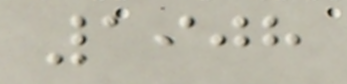1908
